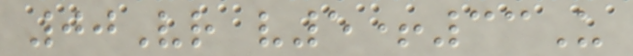00Vr v5+33U
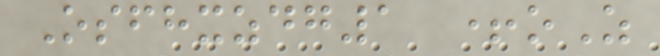Osfhxzdg1 +oZ
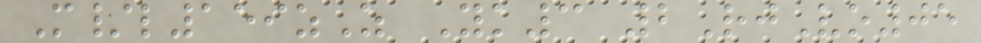M/l159zZ Yk3 2RjVo05
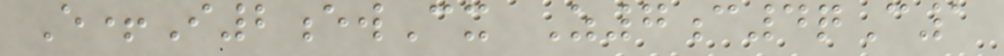E+I2ewCx Z7c4qC1
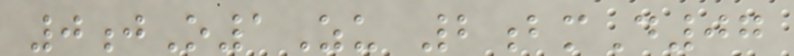0jO1Zu 2bmD07
